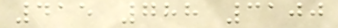415 788 3100
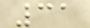31
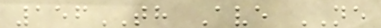156TH Ave NE
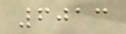6013
